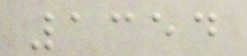1354
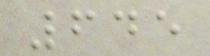645
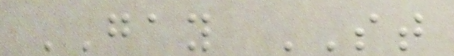GAY ST
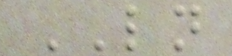LN
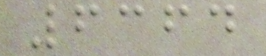6364
